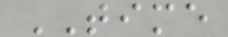TIME
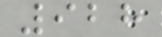928
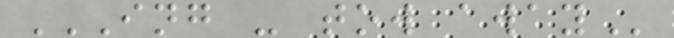ING - TOW AWAY
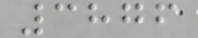3876
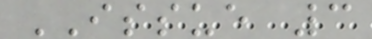ISSUE 3
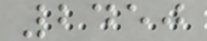2450
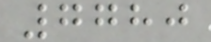7780
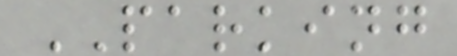PARKING
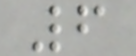6
